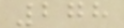278
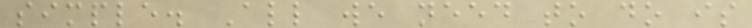simple. All we need to do is
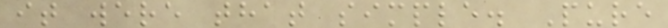it were that simple. Pure
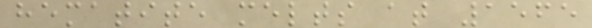hematite melts at 1565
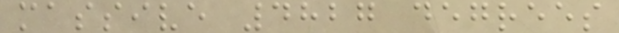massive 4827 degrees
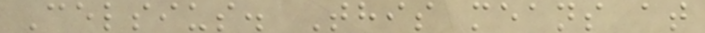Celsius. This means at
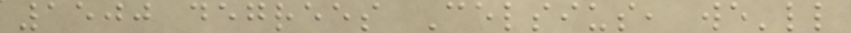1500 degrees Celsius, we'll
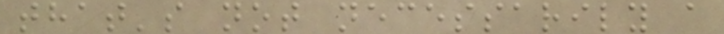that's not necessarily a
